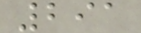291
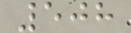508
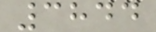3844
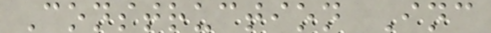Construction Inc
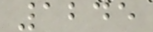1245
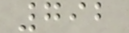792
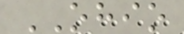OHIO
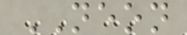NEON
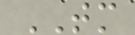TM
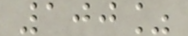100%
